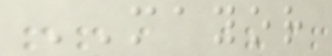MAYOR
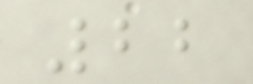22
